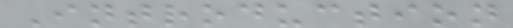Introduction
